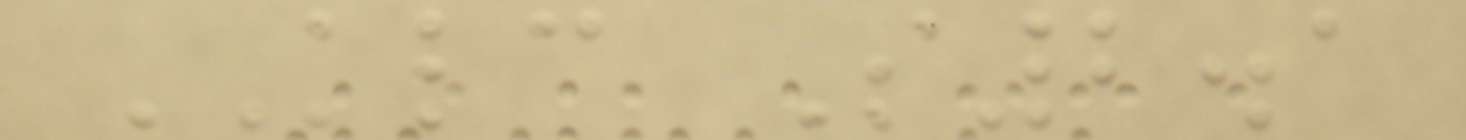KLC S2.1
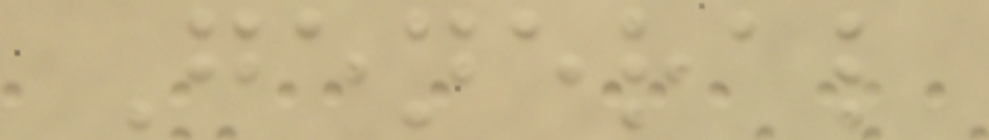General
